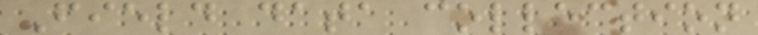Field data collection
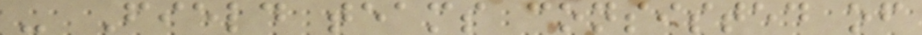- Field teams consisted of
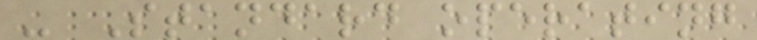- Standard operating
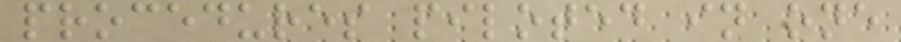procedures piloted in one
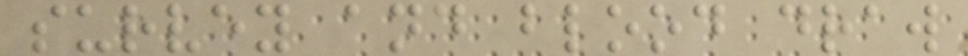survey and blood draw
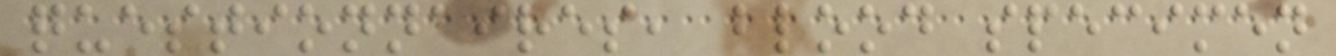questionnaires, blood specimen
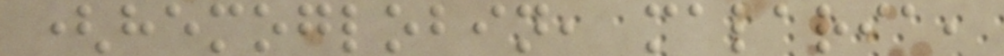(hemoglobin, malaria,
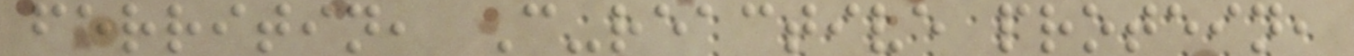ferritin, C-reactive protein,
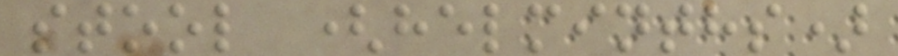stool (helminths)
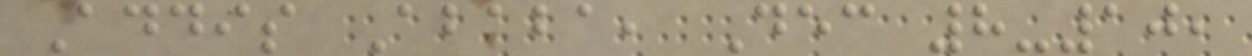Addis Ababa, Dec 8-10,
